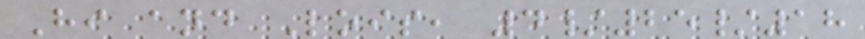Hi and Lois, 4/25/18
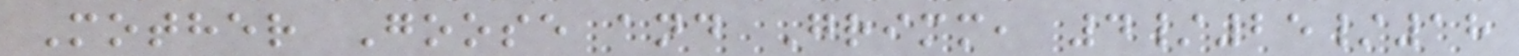Mother Goose and Grimm, 4/25/18
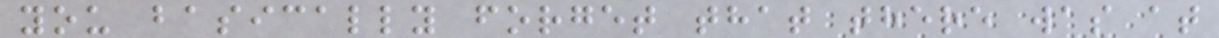you basically forget that there was at
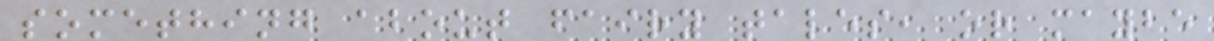something about fairy tales, or maybe
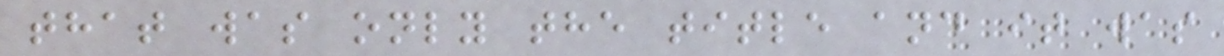that was only the title and it was
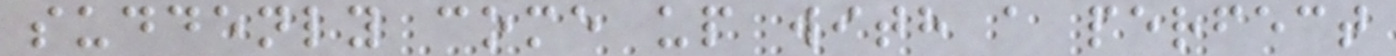suddenly come up with a perfect
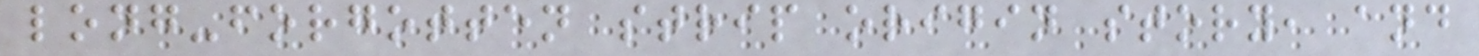long-forgotten strip origin story, and
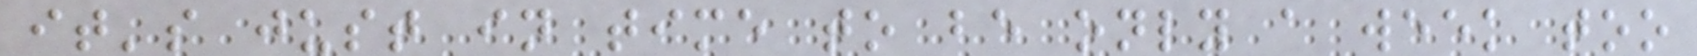it's just in time to be only a week too
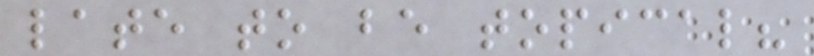late to be topical?
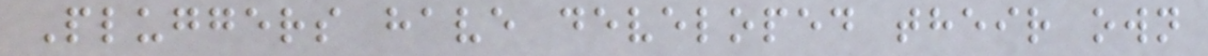Pluggers have developed their own
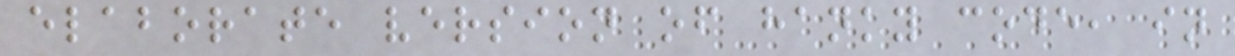elaborate version of hanky code, in
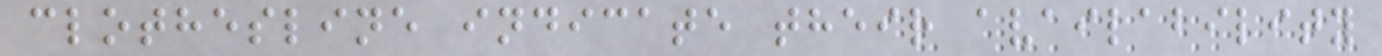clothesline indicate their availability
